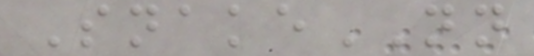SnakeNN
